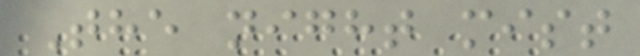The night mist
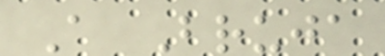A Bruja
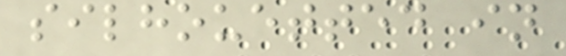silhouetted in
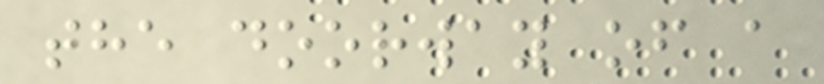the doorway of a
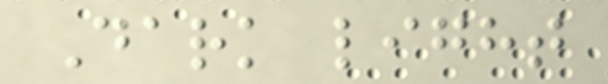Dark light
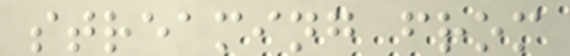streaming from
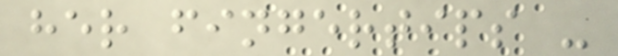her fingertips -
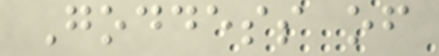Goddess of
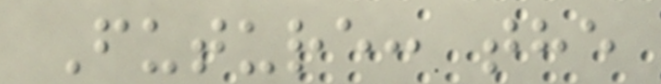Future: the
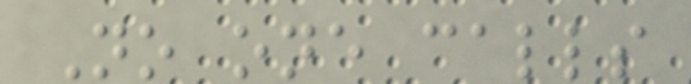No one calls
